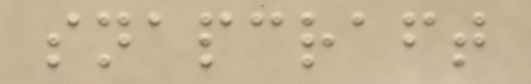snapcraft
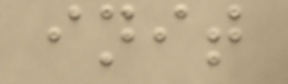init
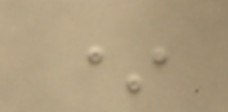*
